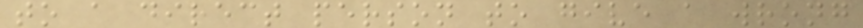to a direct person to give a wrong
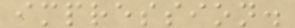impression.
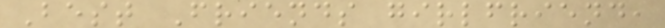Best Friends girlfriend,
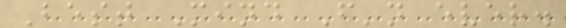Best Mind F'n ever.
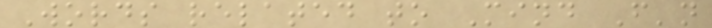Words related to Mind F'n
